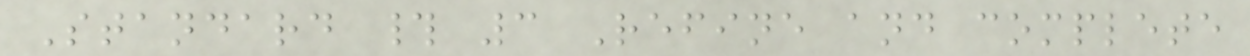Standard # 3 Refine and complete
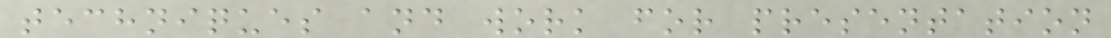techniques and work for presentation
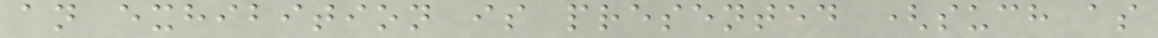an exhibition is presented (such as
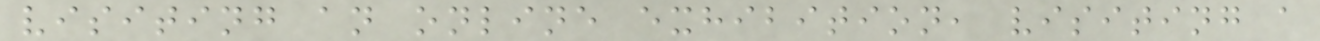visiting an online exhibition, visiting a
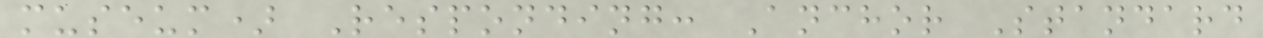museum) Responding: Anchor Standard
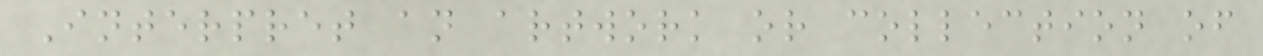Interpret an artwork or collection of
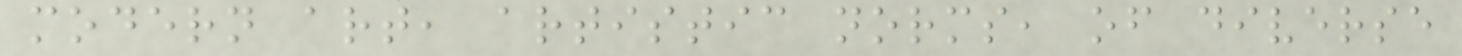modern art, artistic norms, of diverse
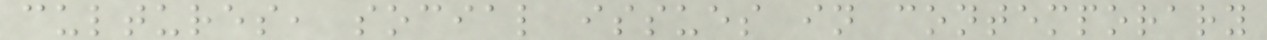cultures, social issues in contemporary
